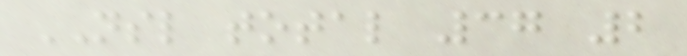NSL total 37 2
